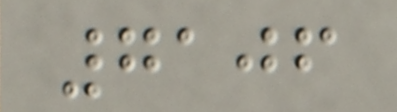7106
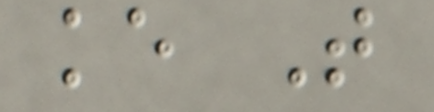ke T
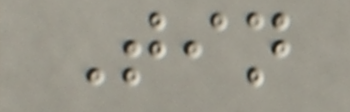Tin
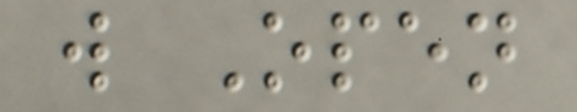w Open
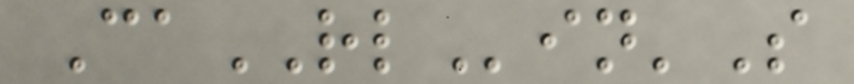CaRLin'S
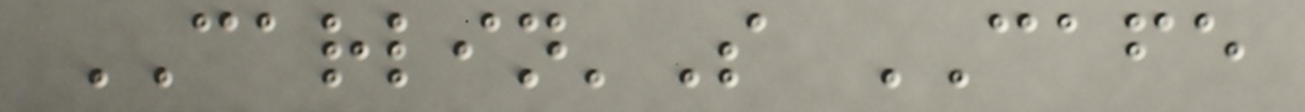CARLIN'S CAFE
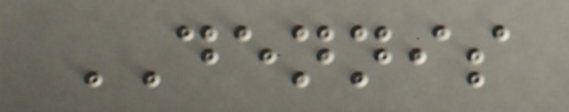DENNIS
